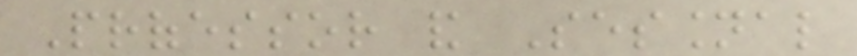Professor and Sessional
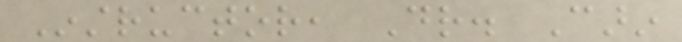Instructor, Dr. Carin
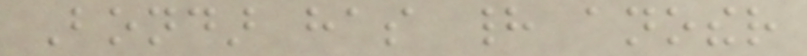Bondar has had another
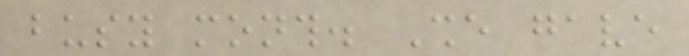busy month. She gave
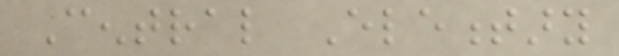Central Elementary
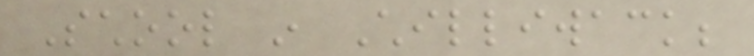School in Chilliwack;
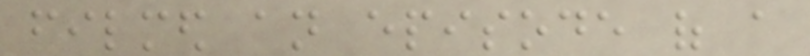filmed an episode of a
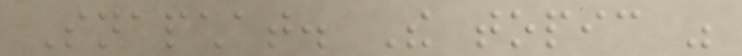Snapchat. The topic was
